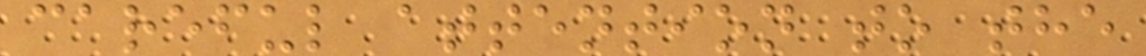careful attention to the
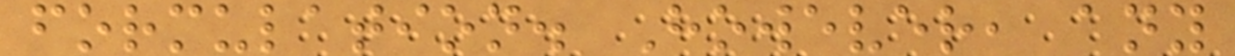formulation. However, any
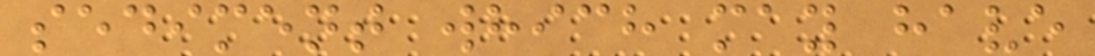sediment which may have
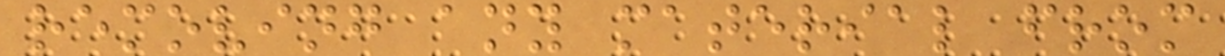removing any material from
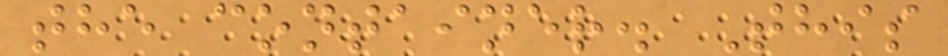the container. This
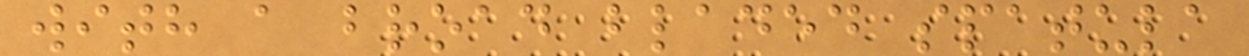with a broad bladed spatula
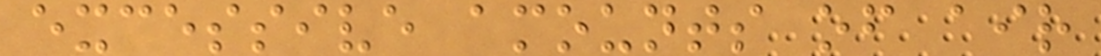excessive amounts of air
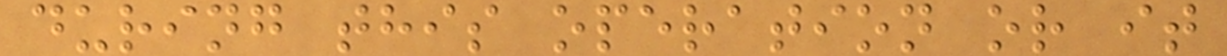during this operation or it
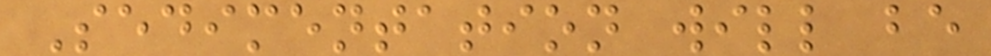Sedimentation will be
